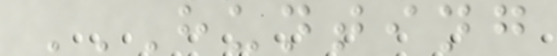HUNTING
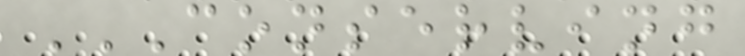CONSERVING
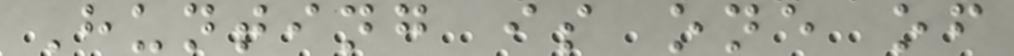Hunting is one of
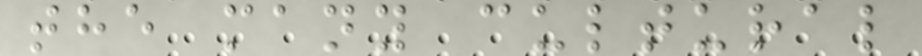the many cultural
